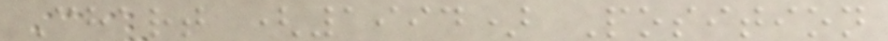Chart (1994) Position
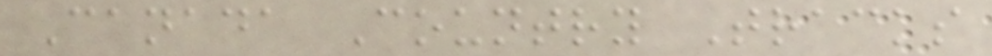Canada Country Tracks
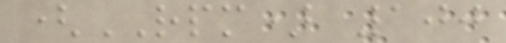(RPM) 100
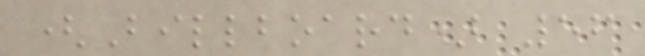(Billboard) 56
